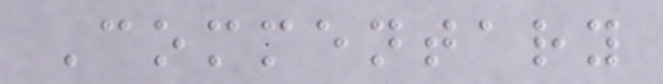Commentary
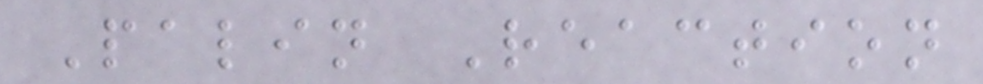Palin Reaction
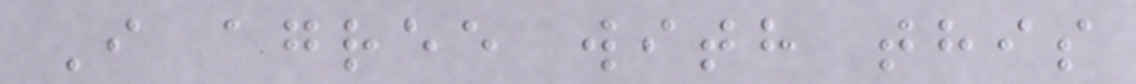I agree with this
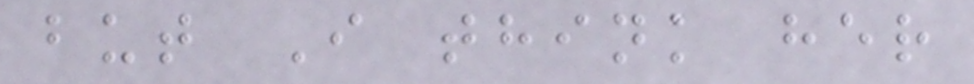but I think her
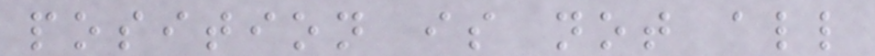position is not all
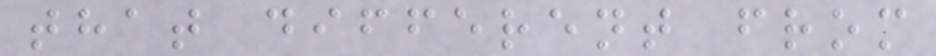that different from
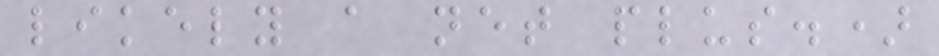likely a net plus.)
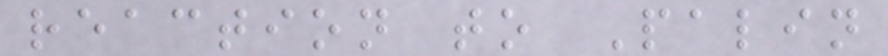reaction to Palin
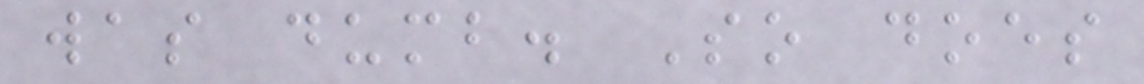was dumb. So does
